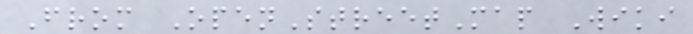From OpenStreetMap Wiki
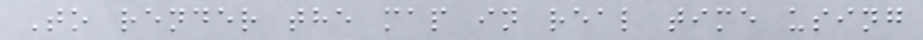To render the map in real time using
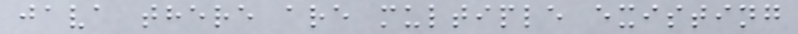java there are multiple existing
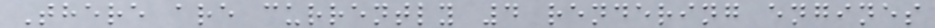There are currently 4 rendering engines
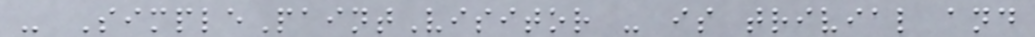- SimplePaintVisitor - is trivial and
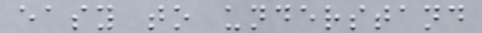easy to understand
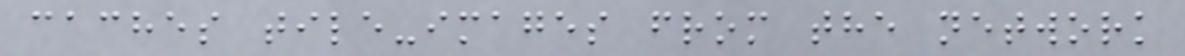caches tile-images from the network
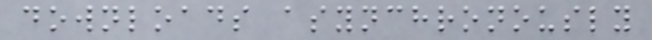downloads asynchronously
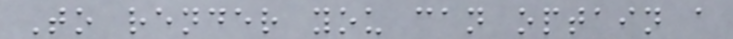To render you can optain a
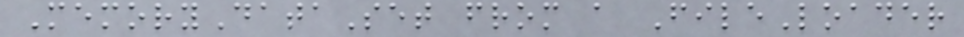MemoryDataSet from a FileLoader
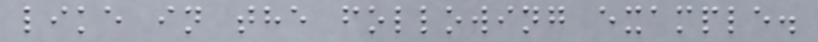like in the following example.
